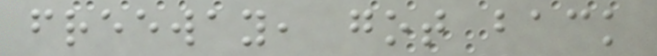freeway, got back
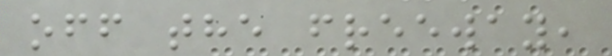off the freeway,
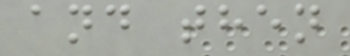and then
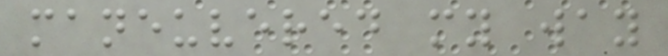maneuvered my way
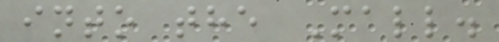into the Mall.
